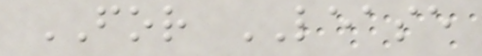FOR LEASE
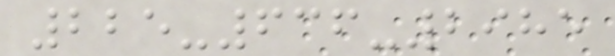225-636-2985
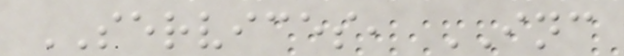SERVICES, INC
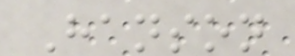Hanson
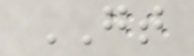GT
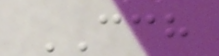CCH
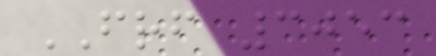FRF 3053
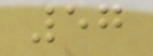57
